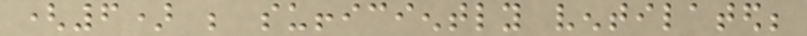(6) be sufficiently ventilated;
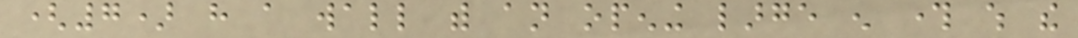(7) have a wall with an opening large enough through which the
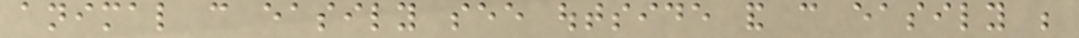animal can easily see outside and can easily be
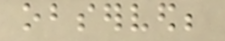observed;
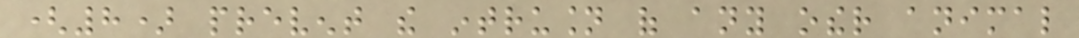(8) prevent the intrusion of any other animal
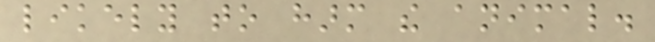likely to harm the animal.
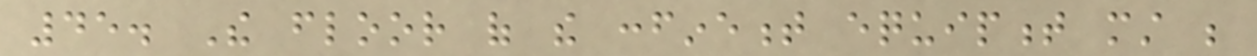45. The floor of the confinement equipment must be
